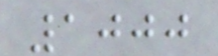1000
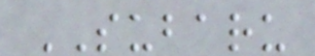SUBARU
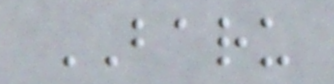BARU
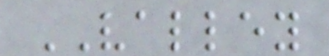VALLEY
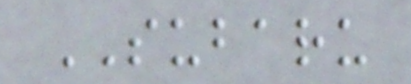SUBARU
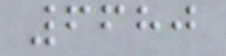6680
